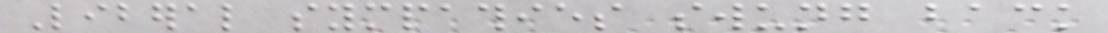Liberal sympathies swung back
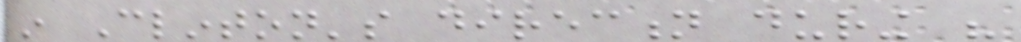in Clinton's direction during his
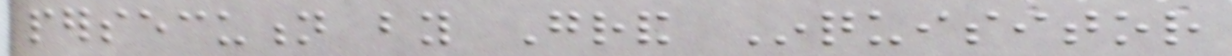persecution by Grand Inquisitor
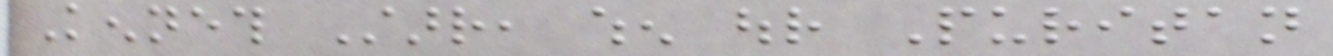Kenneth Starr, when our Puritan
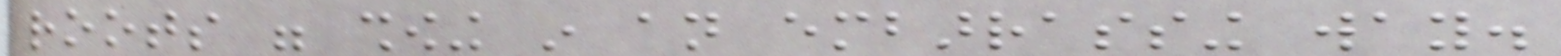roots were showing in an embarrassing way.
